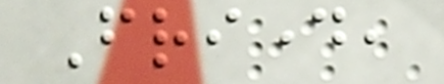Friday,
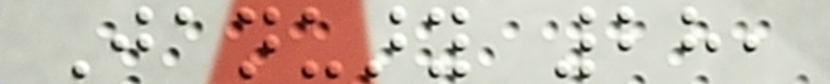January 28,
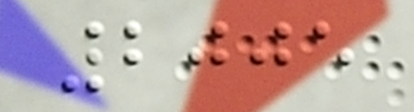2005
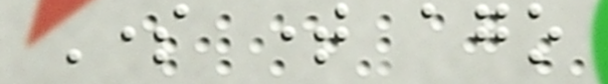Some time ago
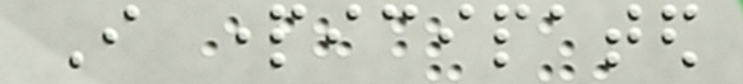I participated
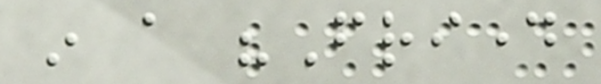in a "Friday
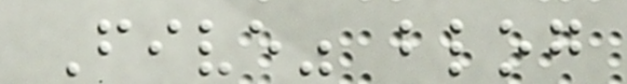Five" blog
